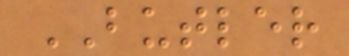BUTLER
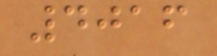4016
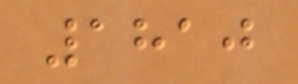1810
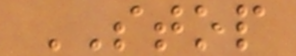STOP
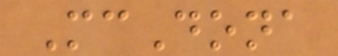McDona
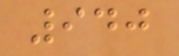940
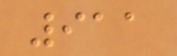911
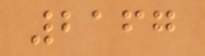2167
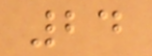24
